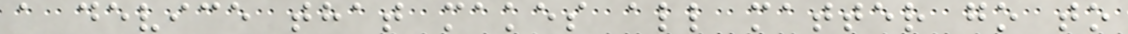a device that makes all matter go to
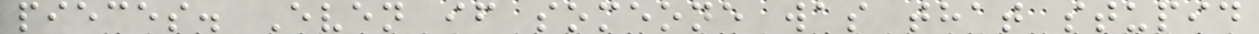pieces. Even if someone was that stupid
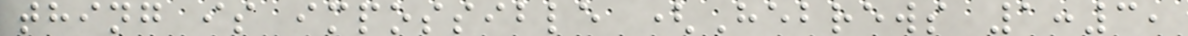thing is impossible (Hebrews 1:3,
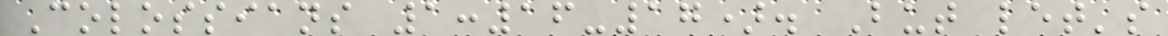Colossians 1:16-17). But let's
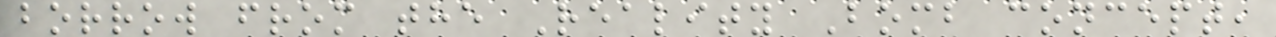borrow from the Reality Bomb concept,
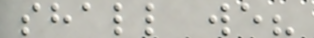shall we?
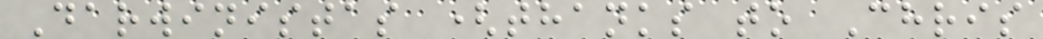Darwinistas (thanks to Chris
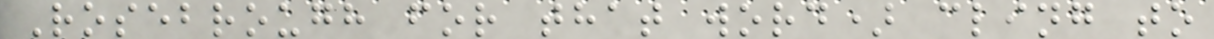Rosebrough for that word) cling to
